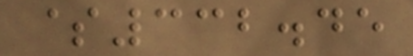$332.45
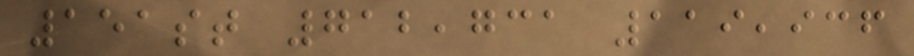151st 712,731 119,936
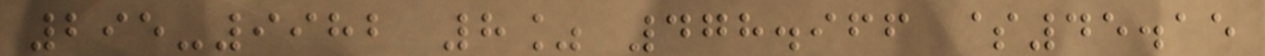295-9982 8% 478.966 $45.15
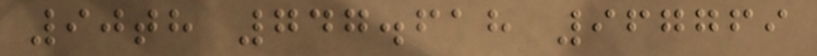90th 747.618 967769
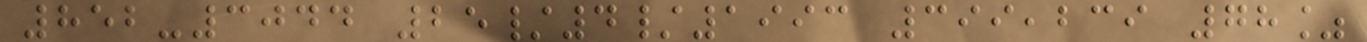852-3044 25/4/1993 399,239 78%
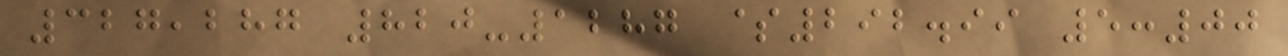327,287 820-1287 $292.99 5:00
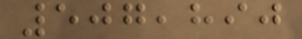507,890
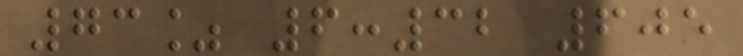73% 6:32 605
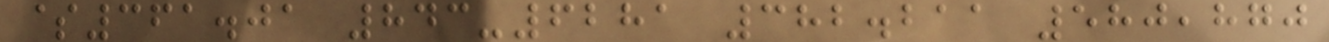$361.01 843-6281 382.211 580,870
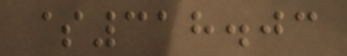$318.03
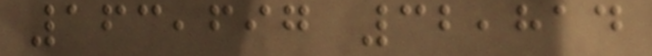163,697 32,814
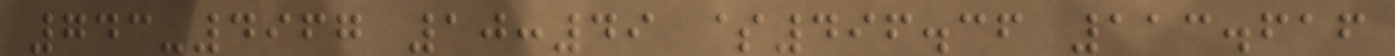743-4967 10:49 $496.36 113.616
